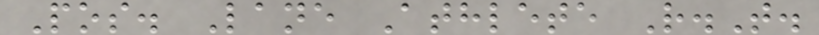Pos. Lane Athlete R.T.
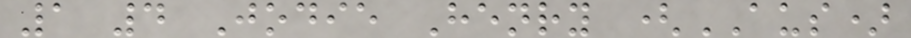1 4 Jodie Henry (AUS)
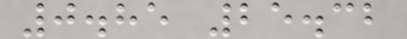0.85 25.32
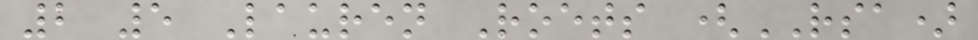2 5 Lauren Roets (RSA)
